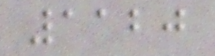1120
